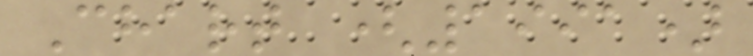Chart (1991)
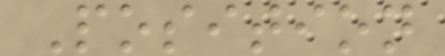Position
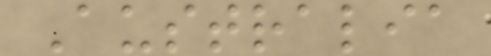Australia
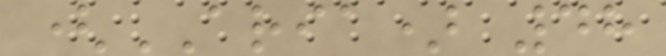(ARIA) 48
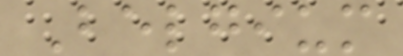Belgium
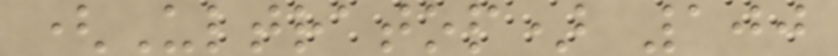(Ultratop) 100
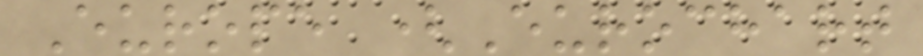Europe (Eurochart
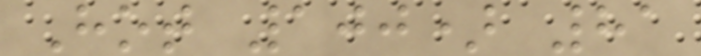Hot 100) 81
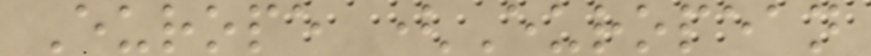Europe (European
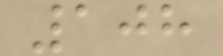108
